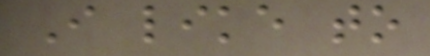I like to
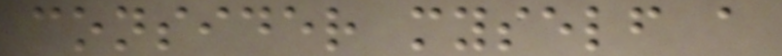consider myself a
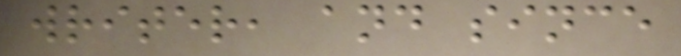writer, and since
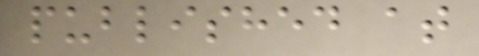published at
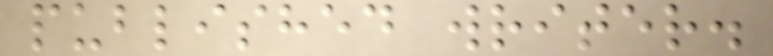published writer.
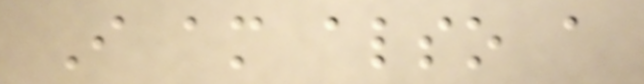I am also a
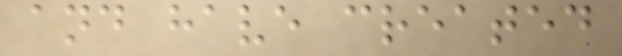and have created
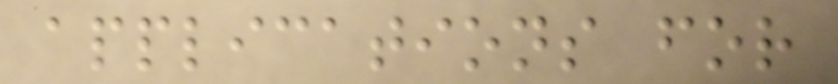applications for
